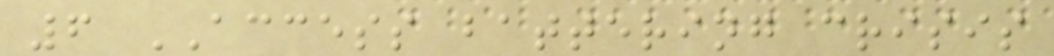6 ACCESS battering crisis
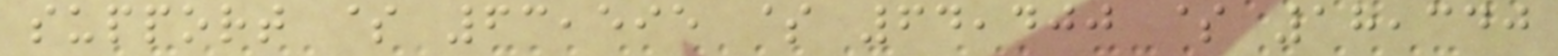support $ 63,595 $ 64,400 $ 18,340
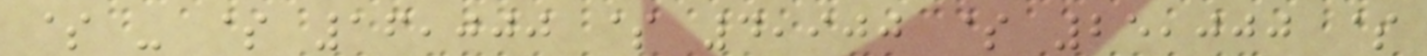$ - $ 16,000 $ 4,900 $ 25,000 $
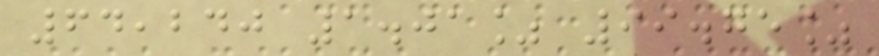64,240 1.01% 99.75%
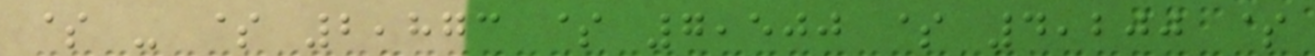$ - $ 2,873 $ 7,500 $ 4,200 $
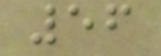56
